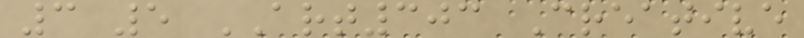3 5 ART303 Creative
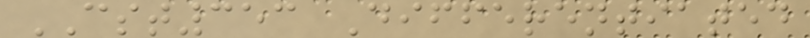CST353 Differentiated
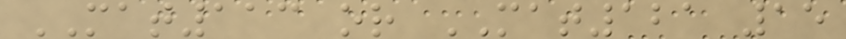MAT113 or MAT121 15
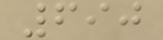690
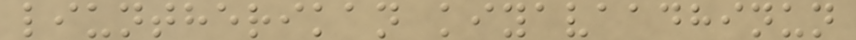liuntherikan kiyavaadhinun
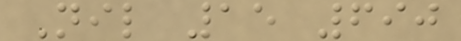Nil 15 690
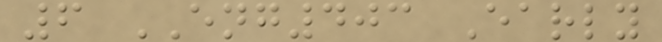6 ENG403 Early
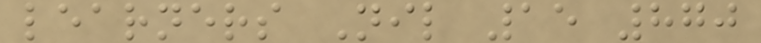learners Nil 15 870
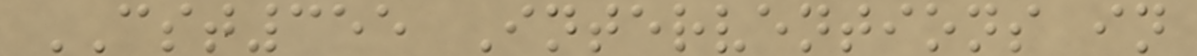CST355 Interventions in
